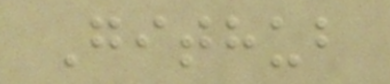Github
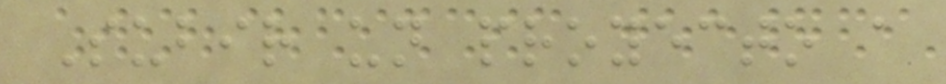Subir un proyecto a
